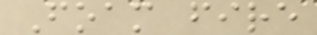Foam fire
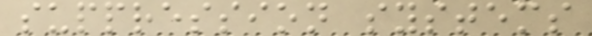suppression systems
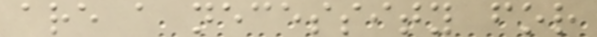are a necessity for
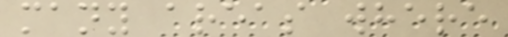many areas where
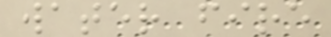water fire
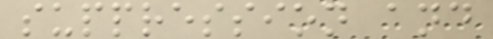suppression and
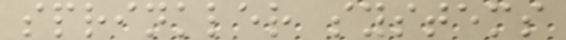sprinkler systems
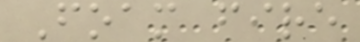Foam fire
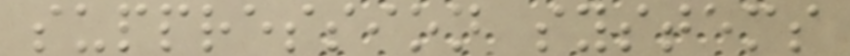suppression systems
